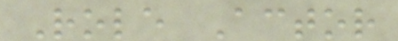Role Actor
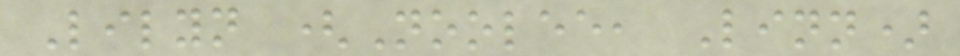Lilyn (Noolee, Linn)
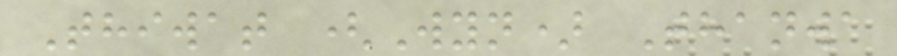Thiwat (Wyn) Thanwa
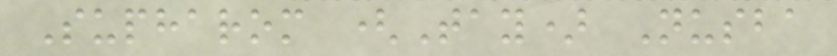Supharom (Tay) Nusba
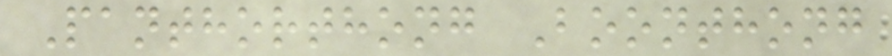Panthorthong Boonthong
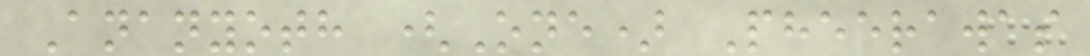Ananyoth (One) Pheerawas
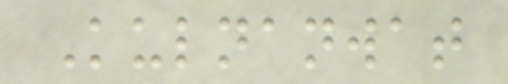Kulnanwat
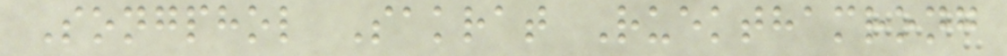Songphol Sakrat Ruekthamrong
